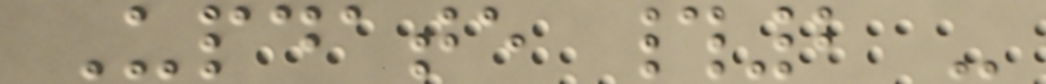Update #2 -
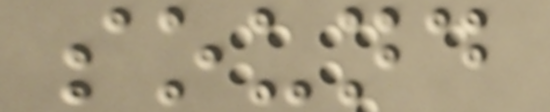sound
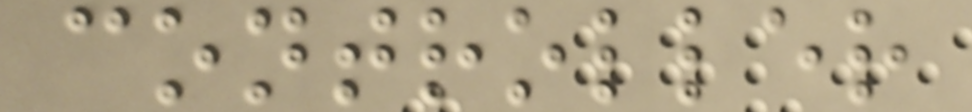controller
